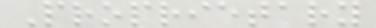Proprietary
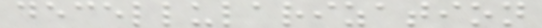decellularization
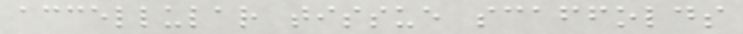accellular tissue scaffolds
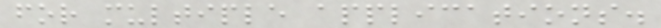for multiple applications.
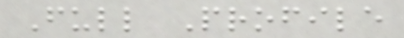Full Profile
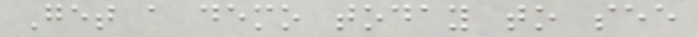Get a demo today to see
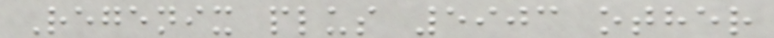Regenix plus 5903 other
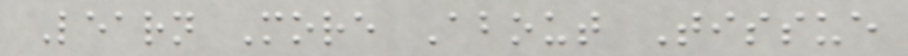Learn More About Tissue
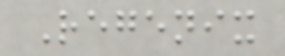Regenix
